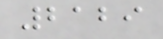2129
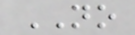NO
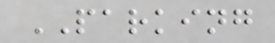PARKING
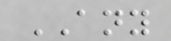ANY
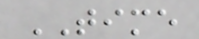TIME
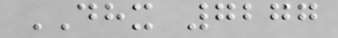DHX 7277
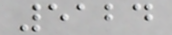5124
